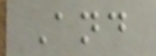And
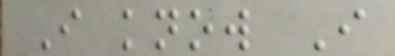I know I
